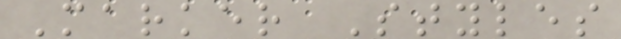Marker Styles
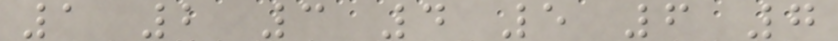1 2 3 4 5 6 7
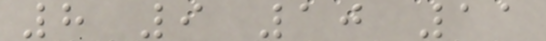8 9 10 11
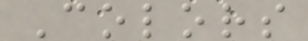Colors
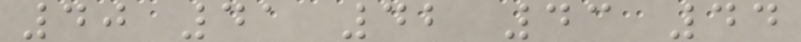40 41 42 43 44
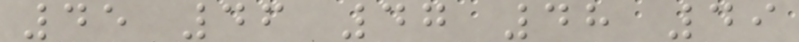45 46 47 48 49
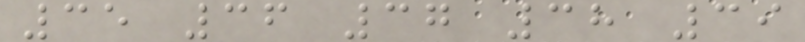35 36 37 38 39
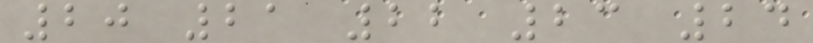20 21 22 23 24
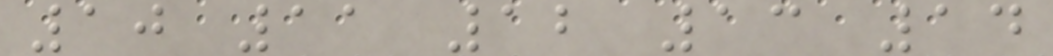10 11 12 13 14
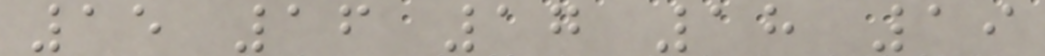15 16 17 18 19
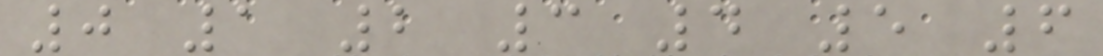0 1 2 3 4 5 6
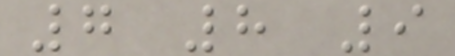7 8 9
